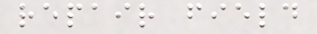repair field
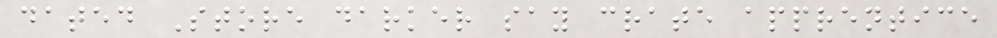dated Store darker say crate apprentice
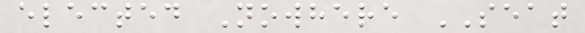elected Nowhere SEAT
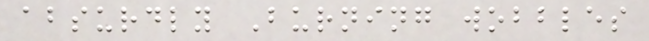absurdly Burning wobbles
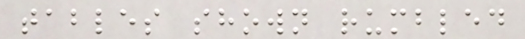tables shown rumbled
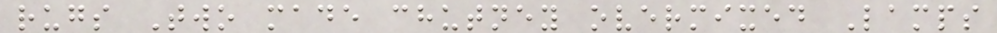rugs Two made chutney overmixed Lamps
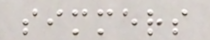simmers
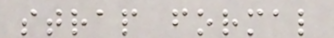strap formal
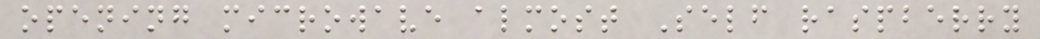opening microwave almost Self raspberry
